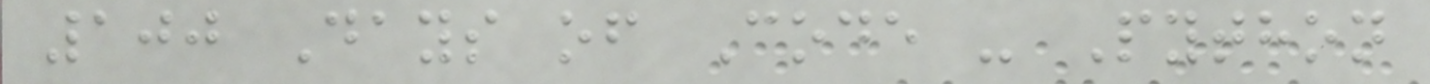100 Days of Code - Python
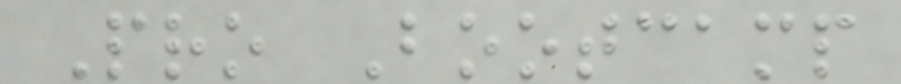Pro Bootcamp
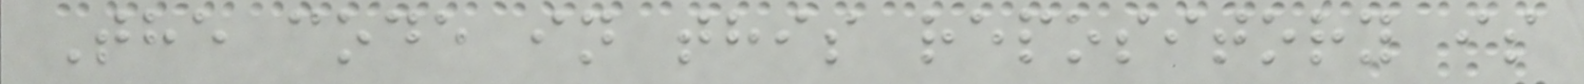The code in this repository is
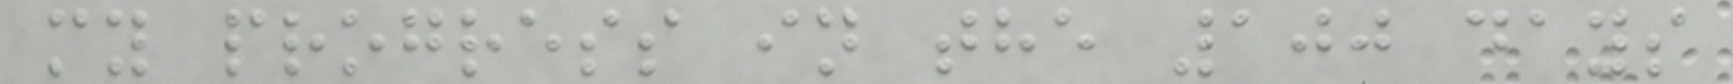my progress in the 100 days
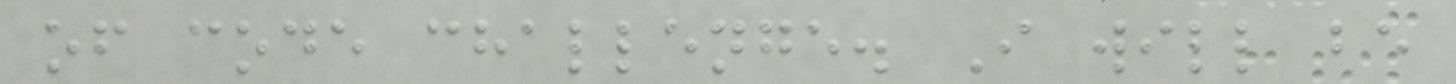of code challenge. I will be
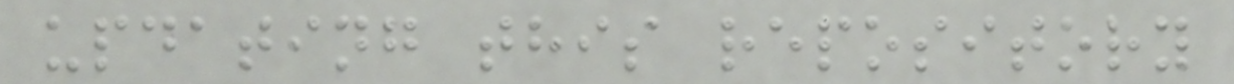updating this repository
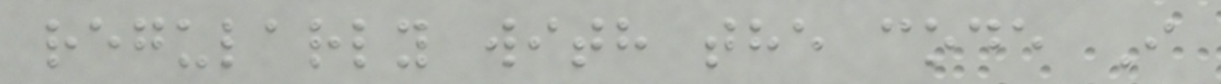regularly with the code I
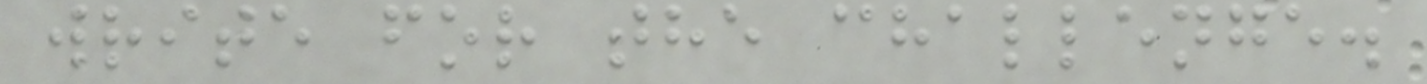write for the challenge.
